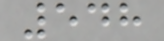548
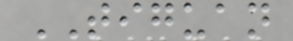TIGUAN
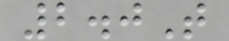2.0T
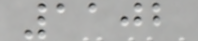1102
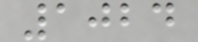1024
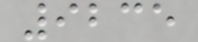9235
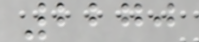2270
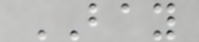BAY
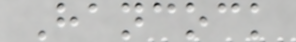Hancock
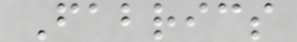Fabrics
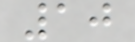10
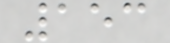153
